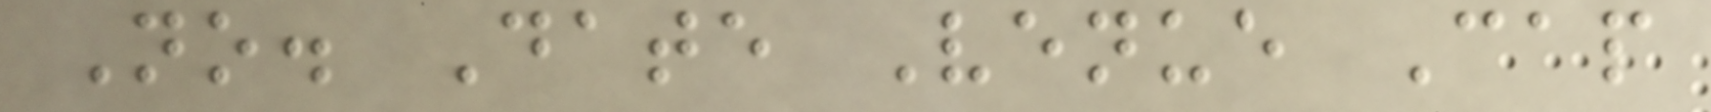No. Date Venue Cap
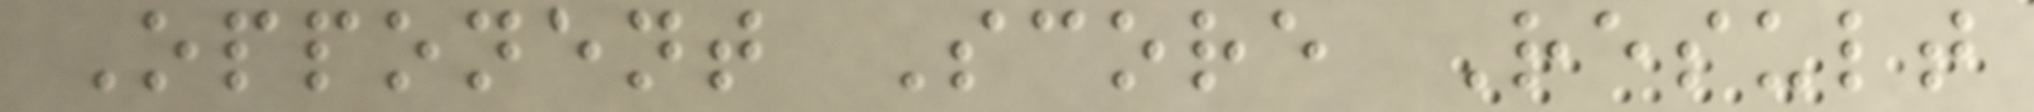Opponent Score Result
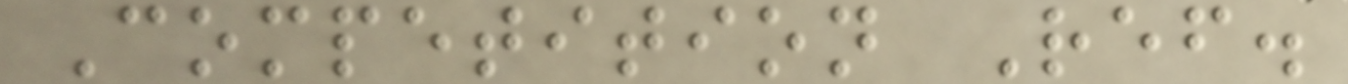Competition Ref.
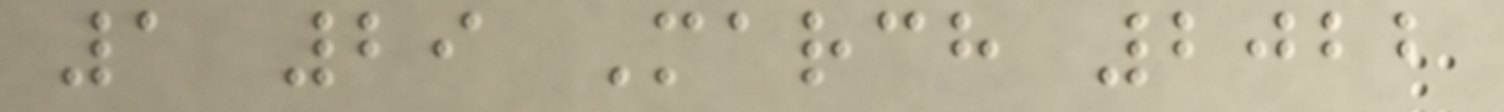1 29 March 2022
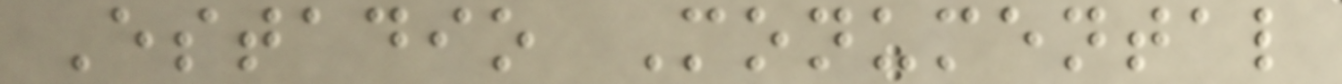Estadio Monumental
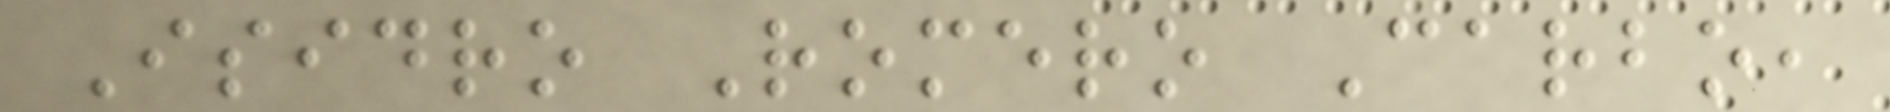Isidro Romero Carbo,
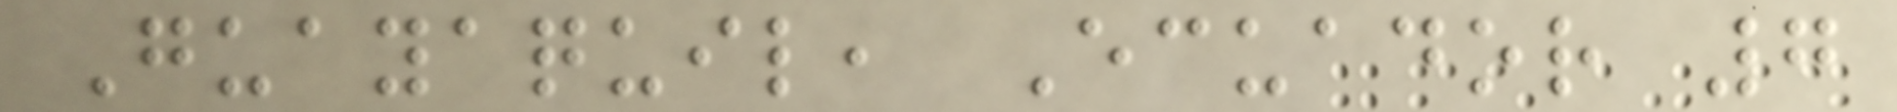Guayaquil, Ecuador 7
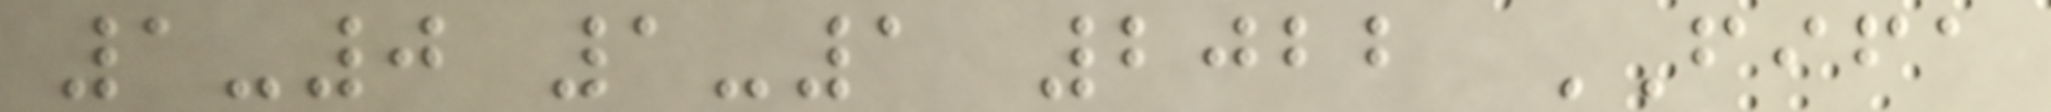1-0 1-1 2022 FIFA
